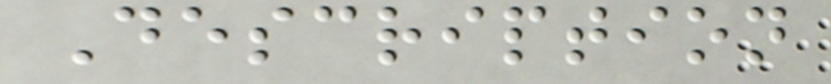Description
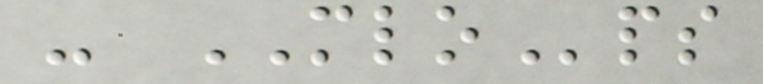- MLOps
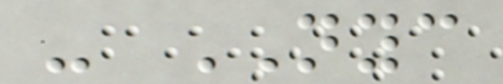- NYC
